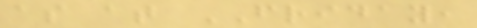as at FRIDAY,
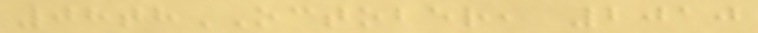08thOCTOBER, 2010
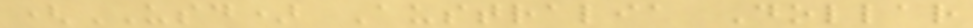(USD) Australia Dollar
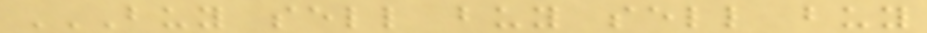BUY SELL BUY SELL BUY
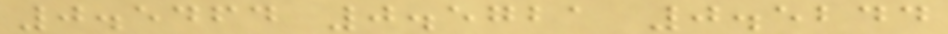0.5464 0.5721 0.5244
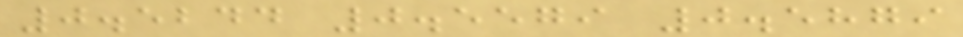0.5244 0.5579 0.5879
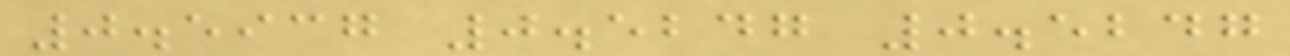0.5937 0.5247 0.5247
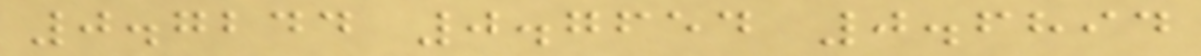0.7244 0.7654 0.6894
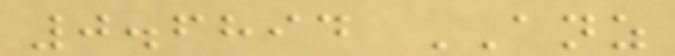0.6894 ANZ
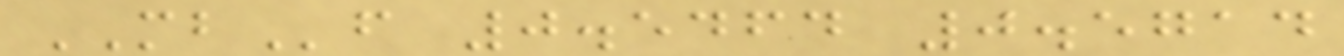MBf 0.5464 0.5714
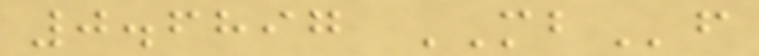0.6897 MBf
